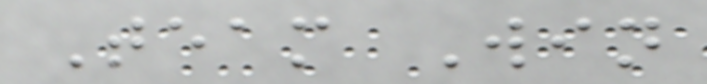Team Win
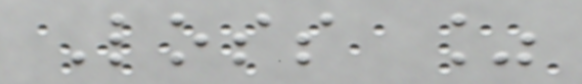Loss %
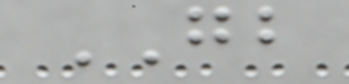GB
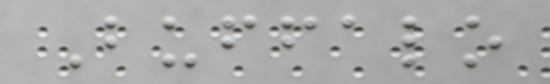Buffalo
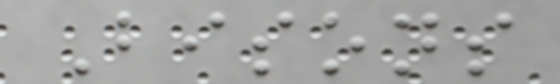Bisons
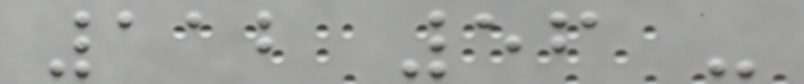112 56 -
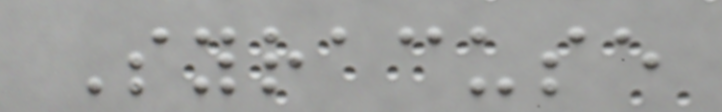Syracuse
